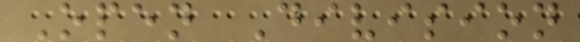Open Division
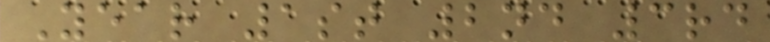Year 1st 2nd 3rd
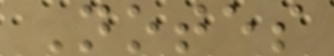Notes
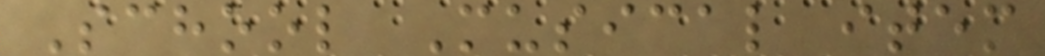School Musical item
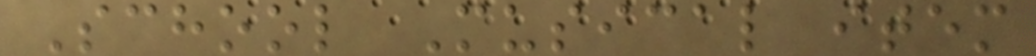School Musical item
